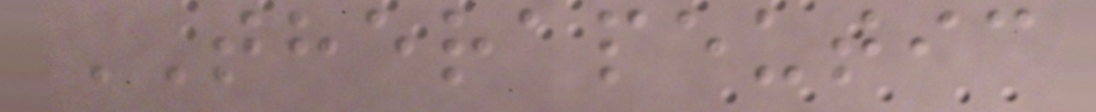THERAPEUTIC
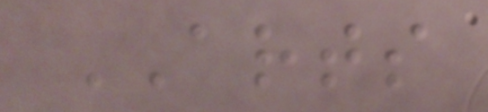ARTS
